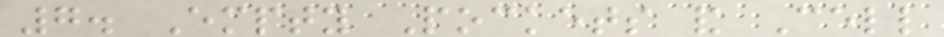7. Empty Pockets and Cell
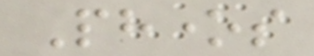Phones
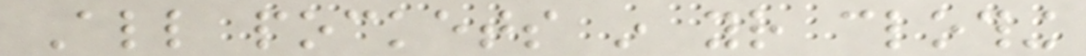All pockets in your clothing
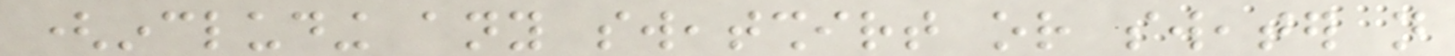(including any sweatshirt or sweater not
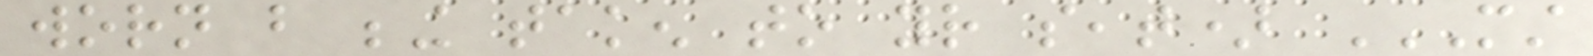worn but being taken to your seat) MUST
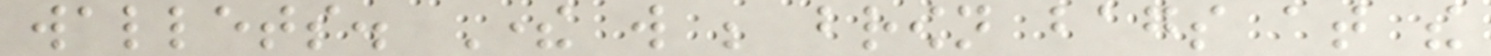wallets. There will be brown bags at the
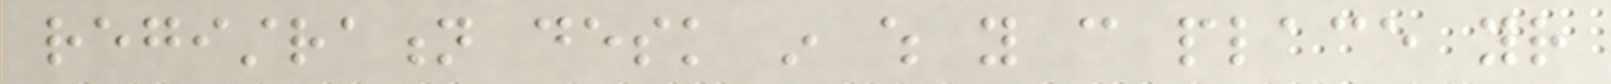registration desk in which you can place your
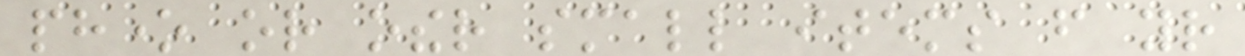phone or other small items from your
